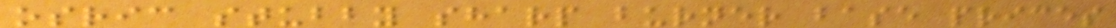osric stubby sharp burner base prices
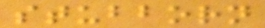stubborn
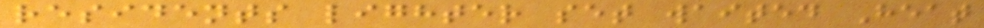residents lighter set waited Heat
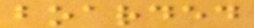boarded
